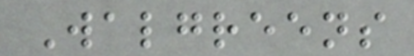Walgreens
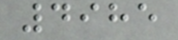4985
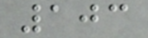103
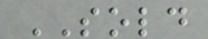SOLD
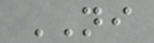NI
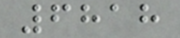6818
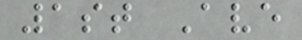1st Ave
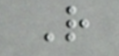R
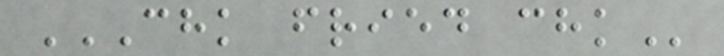CHK FRIED CHK
